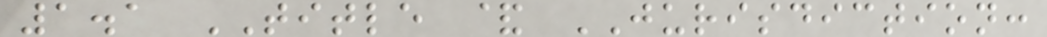1.1 TITLE & JURISDICTION:
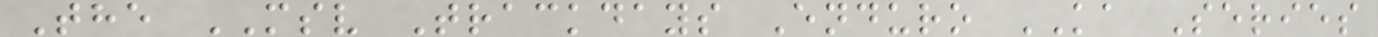The MSV Trackdays Enduro KA Series
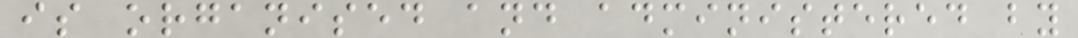is organised and administered by
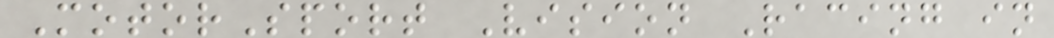MotorSport Vision Racing in
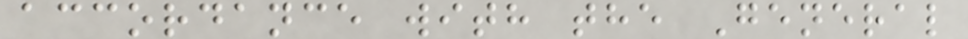accordance with the General
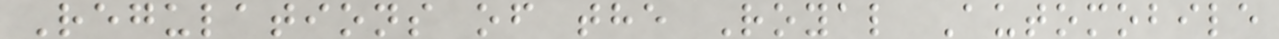Regulations of the Royal Automobile
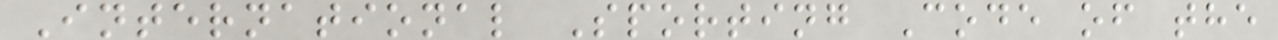International Sporting Code of the
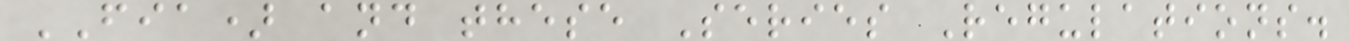FIA) and these Series Regulations.
